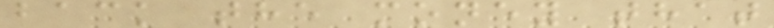back the money that
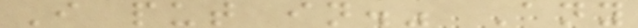I put in." Any
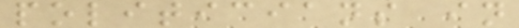politicians in
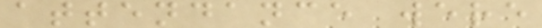attendance were
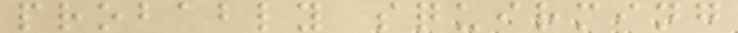probably squirming
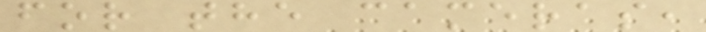for the cameras,
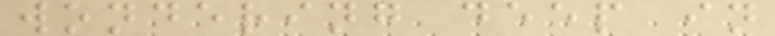wondering deep in
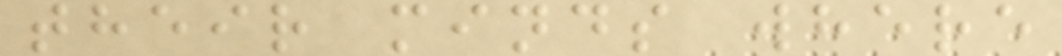their minds where
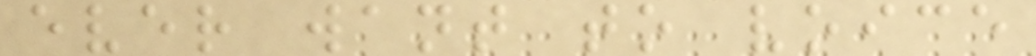ever want to voice
